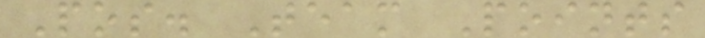Pos. Team Points
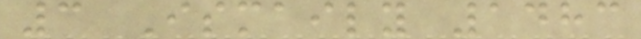3 Ismaily 1483
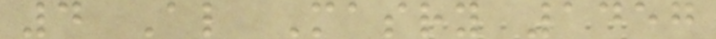4 Al Masry 1457
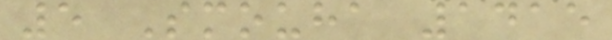5 Smouha 1415
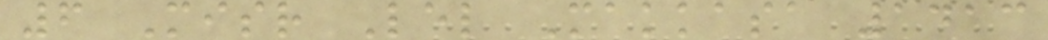6 Misr Lel Makkasa 1413
